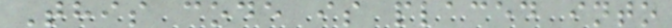This code is placed into
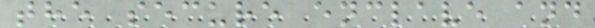the secure enclave and
